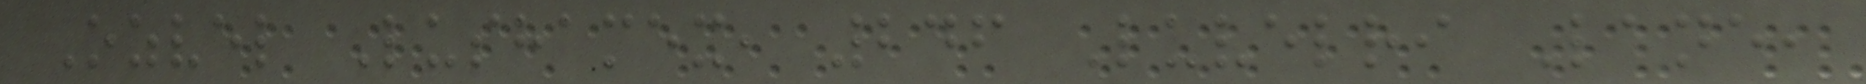Ozvel Lushamex, 246 Luvelri Lane,
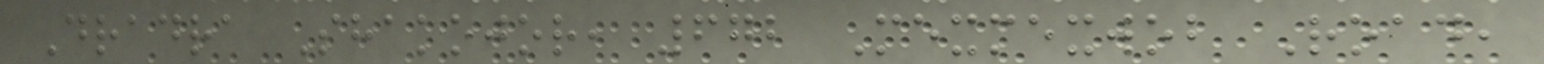Dradra Shakojor, 672 Mexmexwob Road,
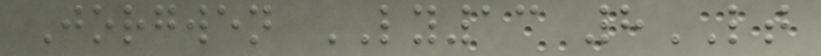Jorgwen LY13 8LT
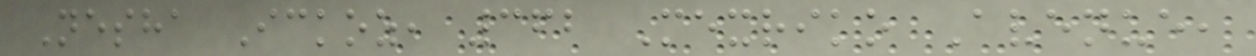Nesha Ickoz, 362 Mexriko Avenue,
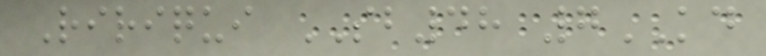Ririqui SB48 7KD
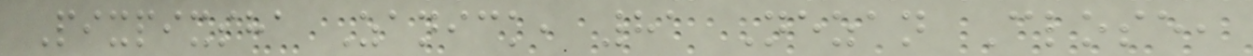Pixpixsha Zanick, 81 Nezan Close,
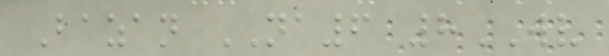Bazan NA6 8WV
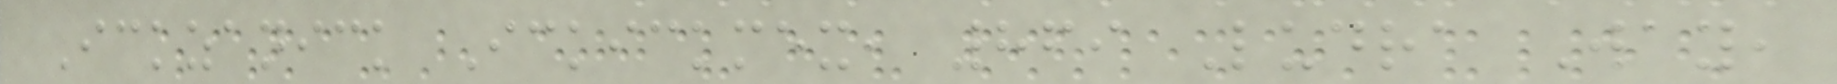Ickzanick Ickickmex, 869 Ludra Way,
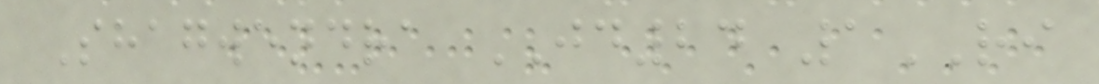Shagwendra JD24 1RI
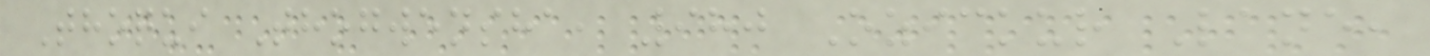Thoqui Thogwensha, 980 Ozickur Lane,
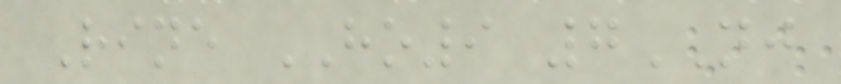Rine HO9 7NJ
